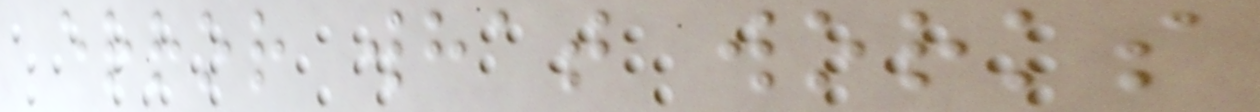error what works
